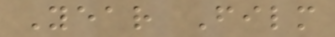Year Film
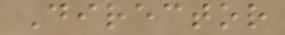Director
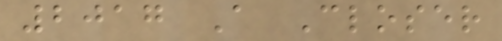2017 A Closer
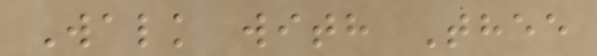Walk with Thee
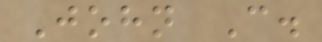John C.
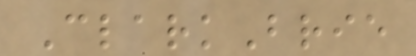ClarkBrie
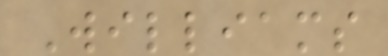Williams
